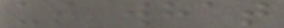us what
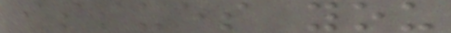issues you
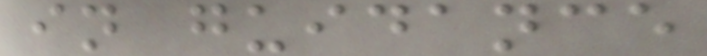in guidance
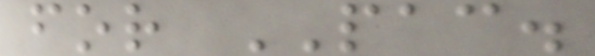for PAC.
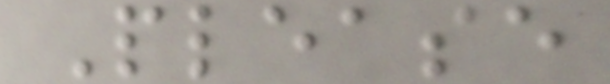Please
